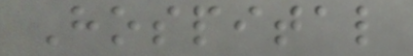Hospital
